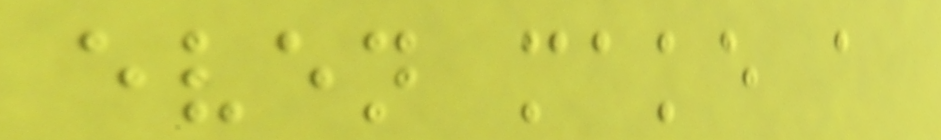even make a
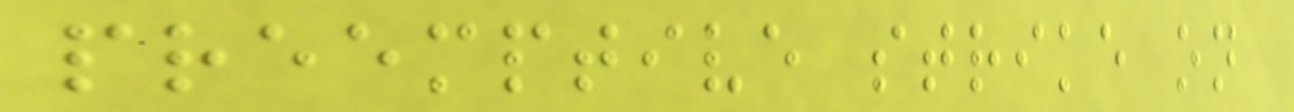preemptive strike on
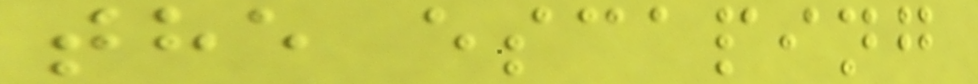the escaping
